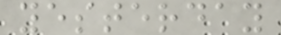yesterday
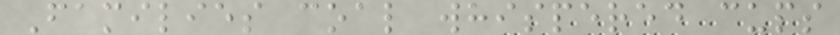Families coal whispered cups
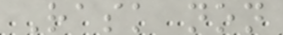Rask non
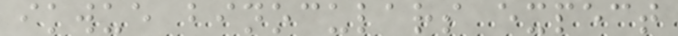ikwue binoculars expect
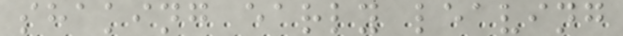shaking early leaving
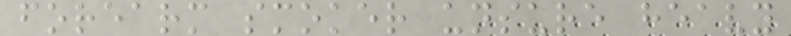forearm smoker unsure heavy
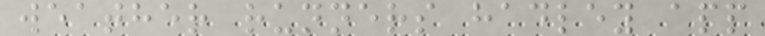weather runners hadley app
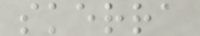skerra
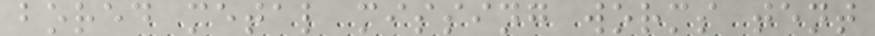bored metal missing worms tent
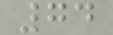74
